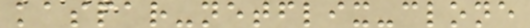kaspar-netflix-clone
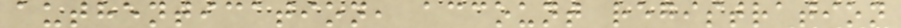authentication, account registration
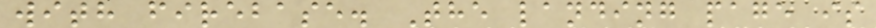with firebase. The landing page is
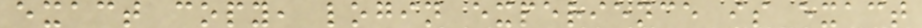exact copy, login experience is exact
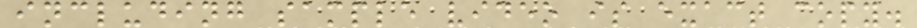including sample video is exact copy.
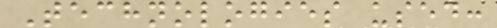Technologies used:
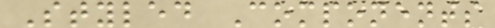Styled Components
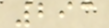293
